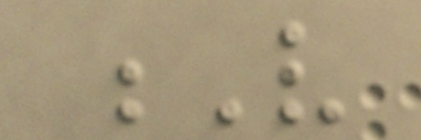V
